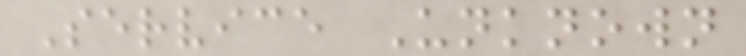Service Unknown
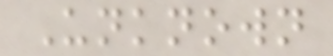Unknown
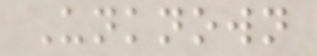Unknown
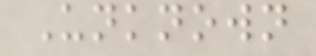Unknown
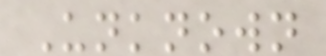Unknown
